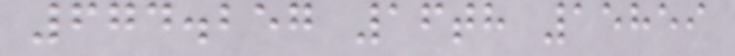674.257 16th 15859
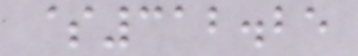$312.25
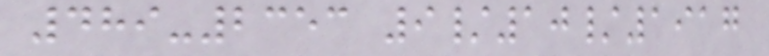489-2353 9/10/1917
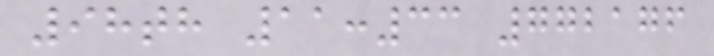98th 11:33 772176
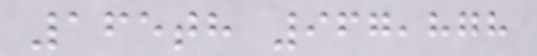165th 967,878
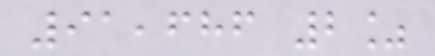91,686 2%
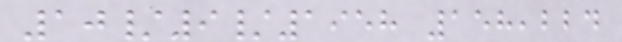10/9/1958 158,224
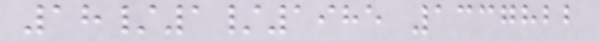18/1/1985 1337822
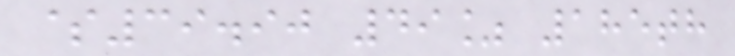$39.90 49% 185th
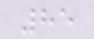85
